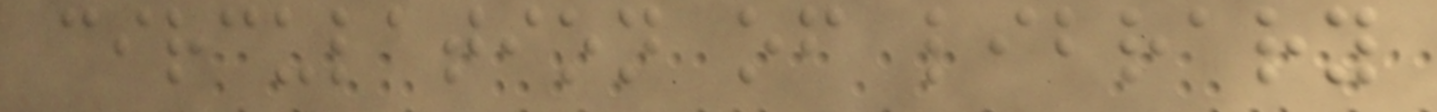circulation of library
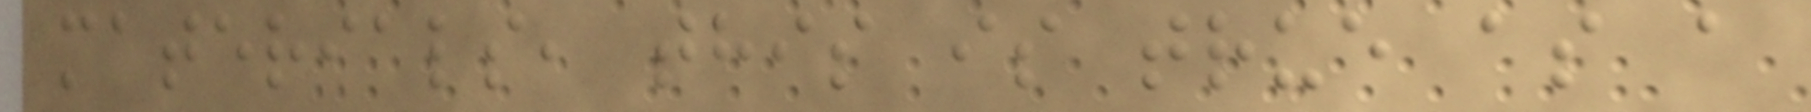materials, this is true as a
